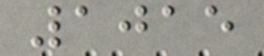1015
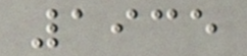1935
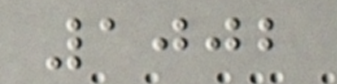1002
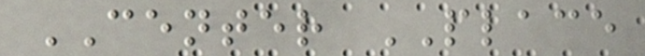CENTER PLACE
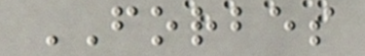FORBES
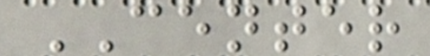CENTER
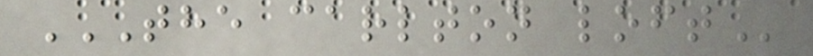THE CARLTON LOFT
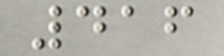416
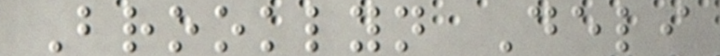Brooklyn Deli
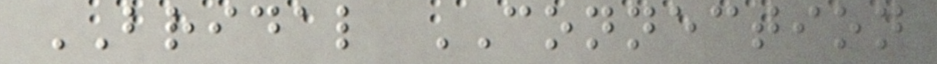BRIDAL CONNECTION
